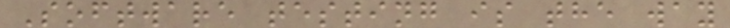Software testing is the way
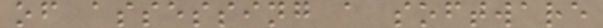of assessing a software
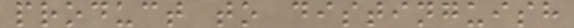product to distinguish
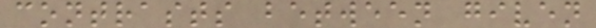contrasts between given
